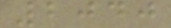2040
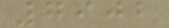7902
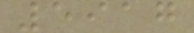5917
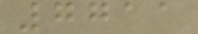7711
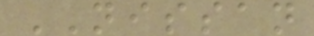NISSAN
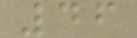46
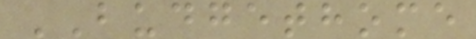BUDGETHOME
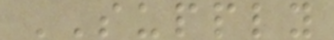SUPPLY
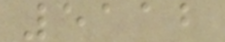5112
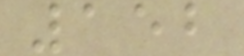152
